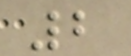2
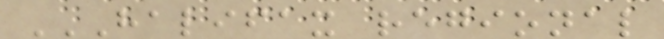HALIFAX REGIONAL
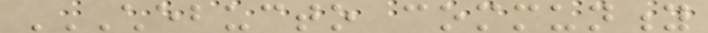CHEBUCTO COMMUNITY
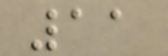11
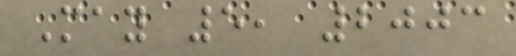May 5, 2003
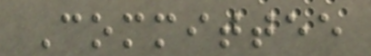Committee
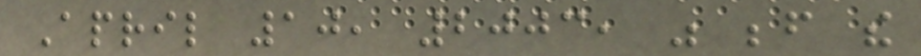April 10, 2003, was before the
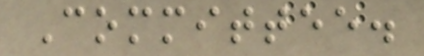Committee.
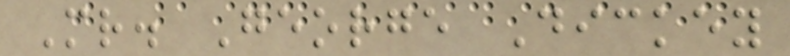Mr. George Dickey
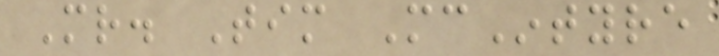Mr. Tim McIntyre
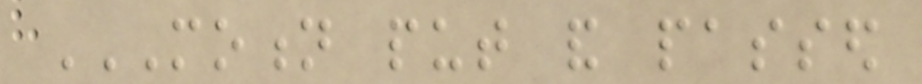MOTION PUT AND PASSED
